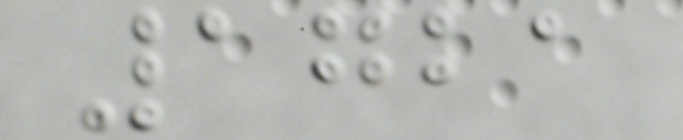1721
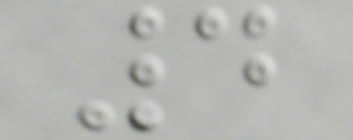4
